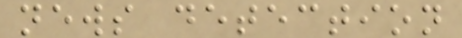news detection
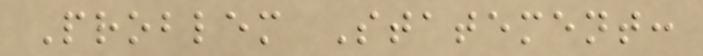Problem Statement:
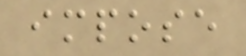impose
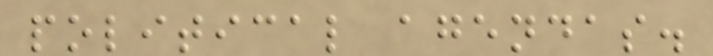political agendas.
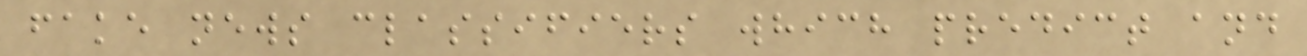fake news classifiers which predict and
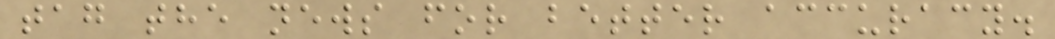tag the news for better accuracy.
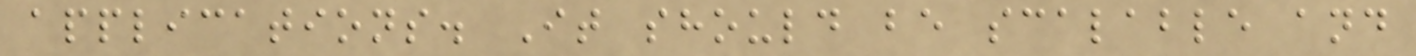applications. It should be scalable and
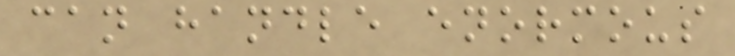can handle enormous
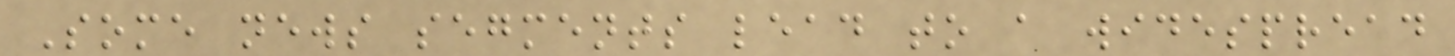Some news segments lead to a widespread
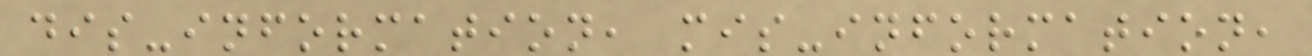dis-information, mis-information,
